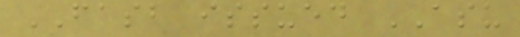FASB issued ASU
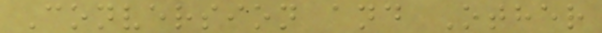Conversion and Other
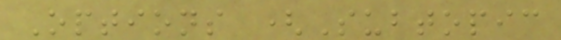Options (Subtopic
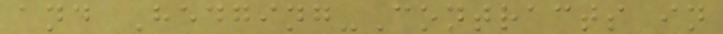and Hedging-Contracts in
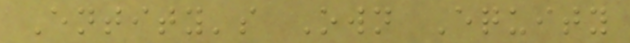Entity's Own Equity
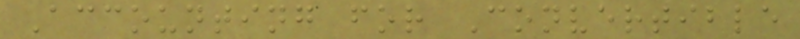Accounting for Convertible
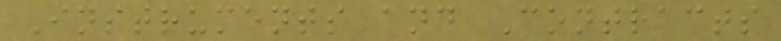Instruments and Contracts
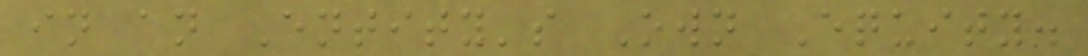in an Entity's Own Equity.
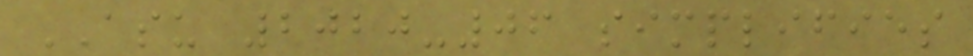ASU 2020-06 simplifies
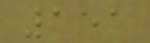151
